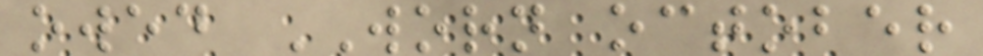owed WORN october
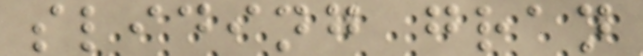sliding gran
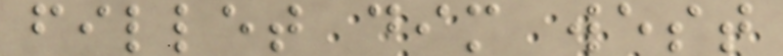fillet dim west
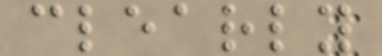clearly
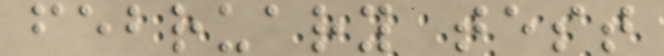february test
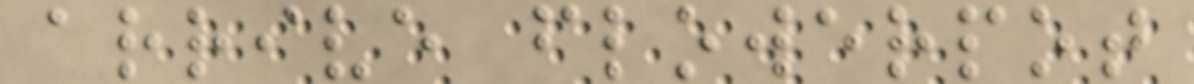arrive flowerpot
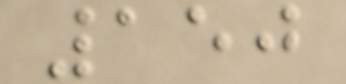150
